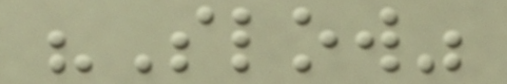"Slow"
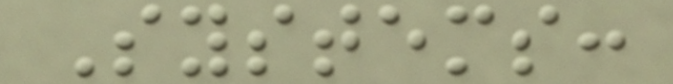Systems:
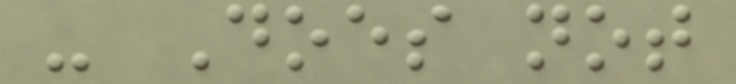- Does not
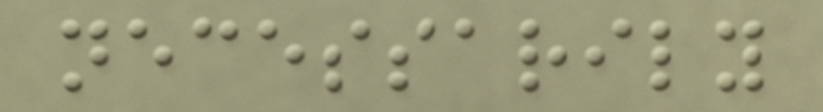necessarily
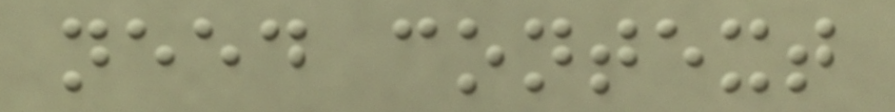need context
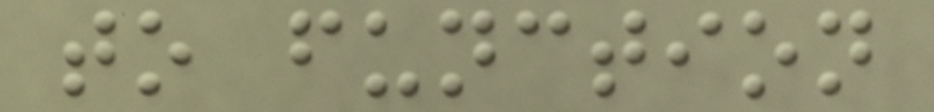to function
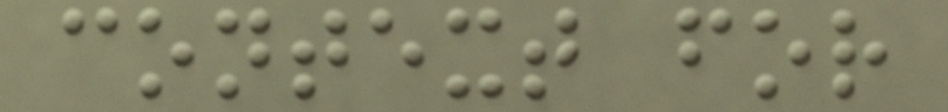context for
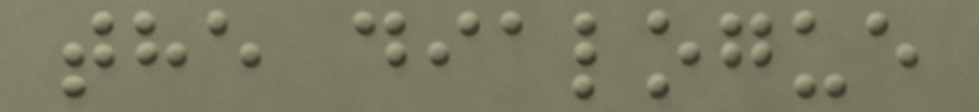the dialogue
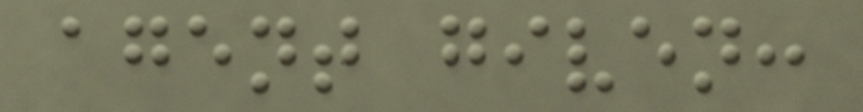agent given:
